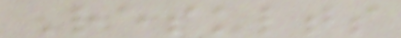Results
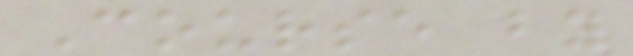Course by
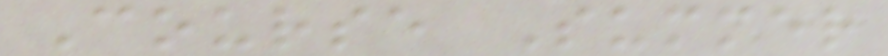Course Summer
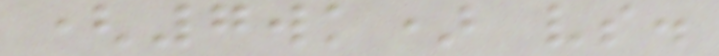(7wk) vs.
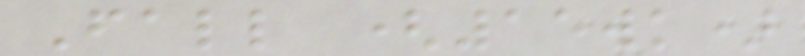Fall (15wk)
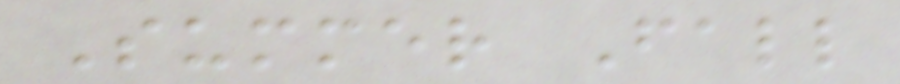Summer Fall
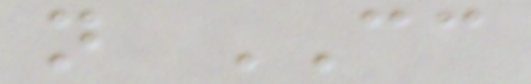n CC
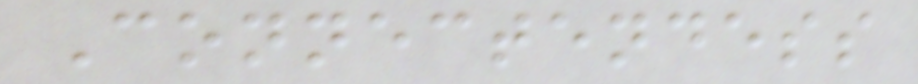Connectendess
